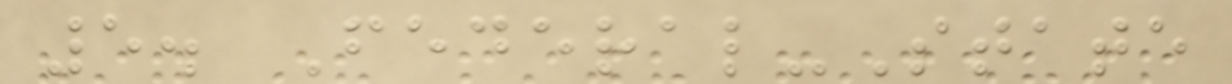5. Federal-State
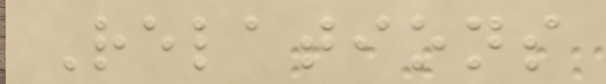Relations
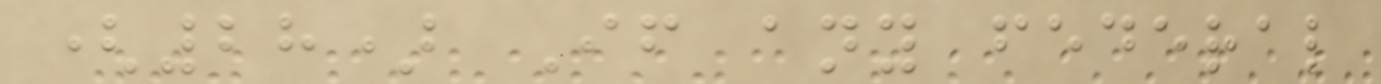(28) If any federal
